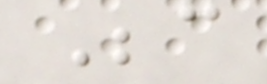Because
